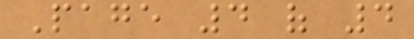Page 4 of 4
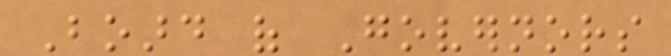Board of Governors
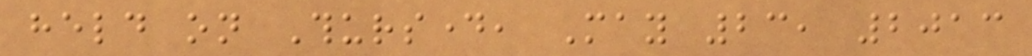held on Thursday, May 23, 2013
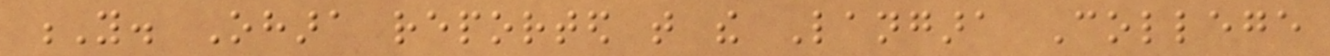Y. Ohara reported that the Langara College
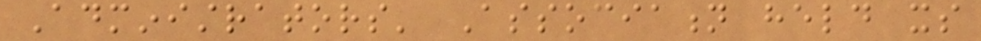Administrators' Association held its
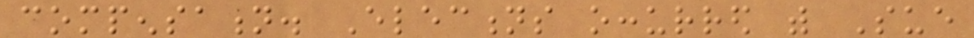compensation. Elections occurred with Sue
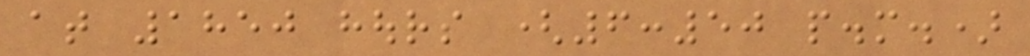at 1850 hours (6:50 p.m.)
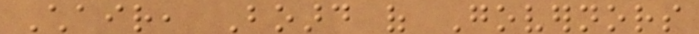Chair, Board of Governors
